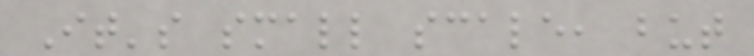It's small scale, but
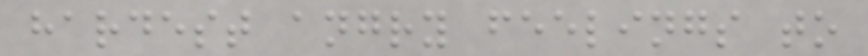hardest angry feelings to
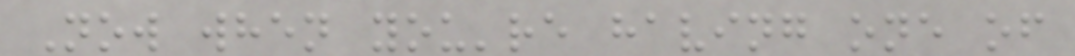Now when you're having one of
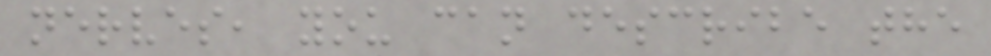nerves, you can describe the
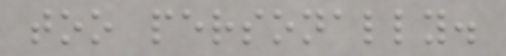too personally.
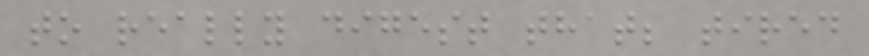to really digest that; tired
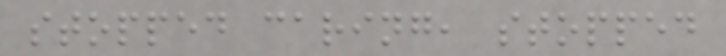stopped caring, stopped
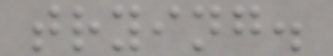trying.
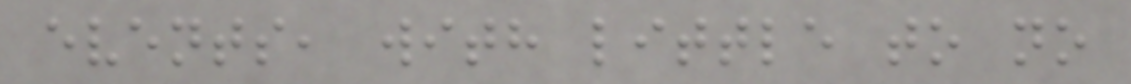events, with little to no
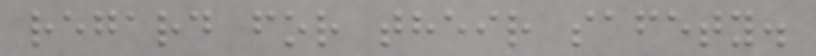regard for their safety.
